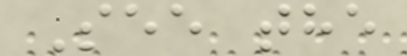See the
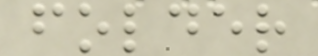folder
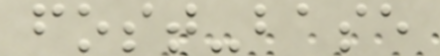fost-base
